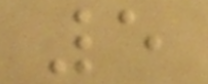5
